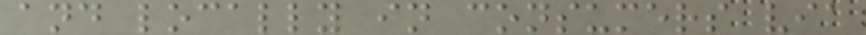and locally in consumers via
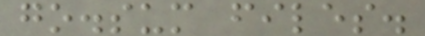go.sum files.
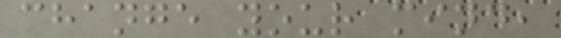change your mind,
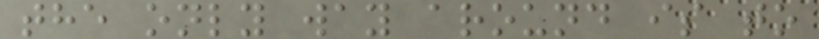the only way around is to
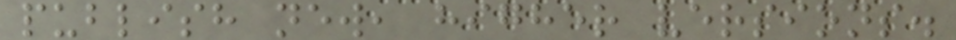publish new, higher versions.
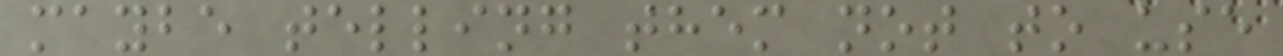maybe telling them not to use
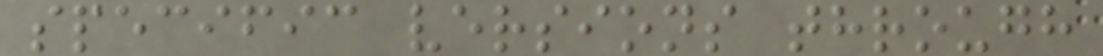specific versions through
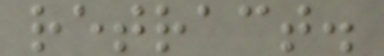retract.
